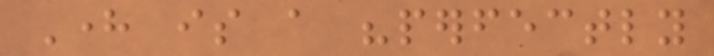Here is a "perfectly
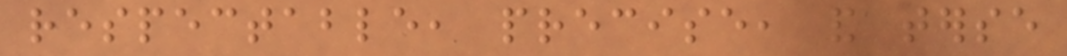respectable, precise, and terse
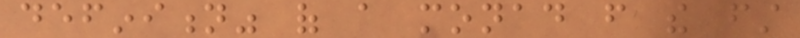definition" of a monad from the first
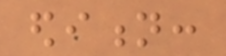edition:
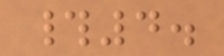#4.
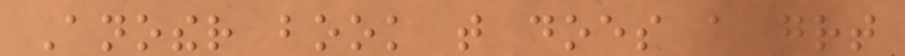Another book that does a great
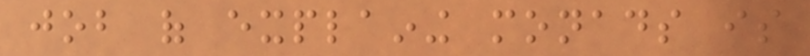job of explaining monads is
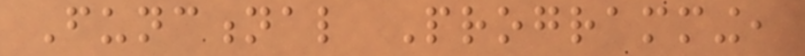Functional Programming,
